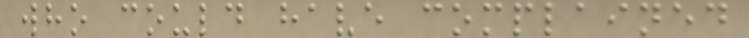who could have complained
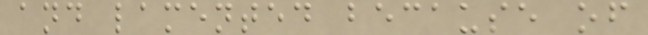and lamented because of
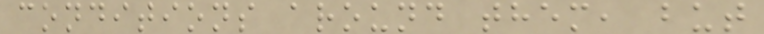conditions around them, but
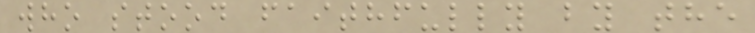who stood faithfully by the
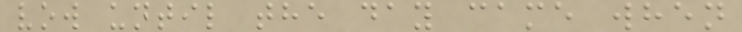vow until the day came when
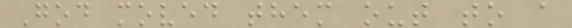God moved them out to a
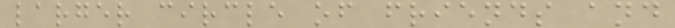larger circle of friends and
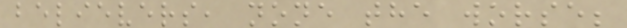believers, none the worse;
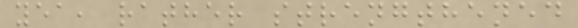yea, rather strengthened
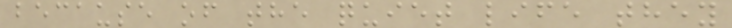because of the quiet life they
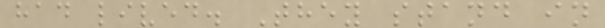had lived. They stand in
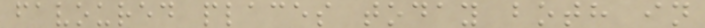favoured places today both in
